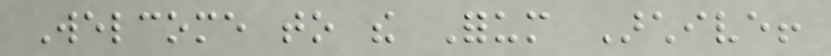Welcome to the Forum Archive!
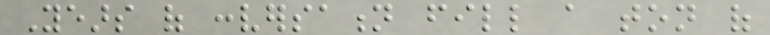Years of conversation fill a ton of
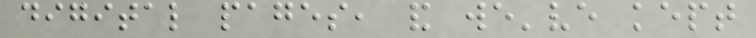digital pages, and we've kept
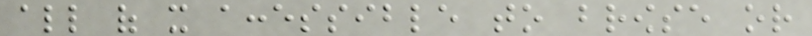all of it accessible to browse or
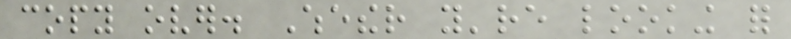copy over. Whether you're looking for
